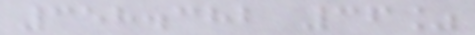358.382 36%
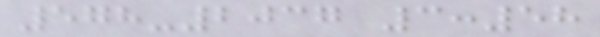578-2037 3:58
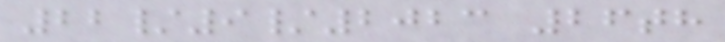22/9/2023 26th
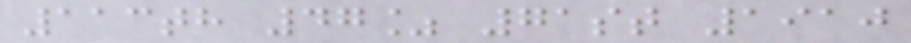113th 47% 71st 1910
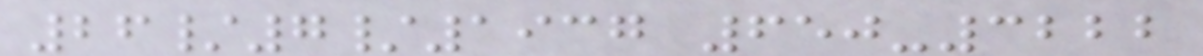26/7/1937 650-3222
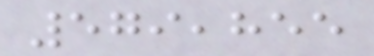579,855
